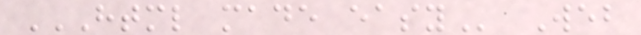HTML MADE EASY Web
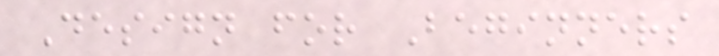Design for Beginners
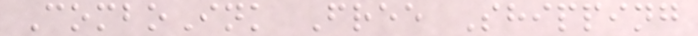ComboInk Free Shipping
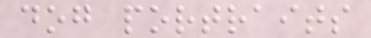dog portraits
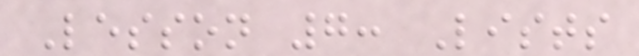Lesson 7: Lists
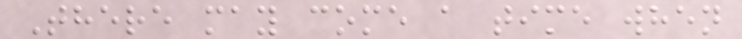There may come a time when
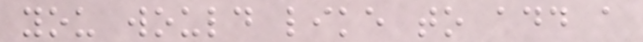you would like to add a
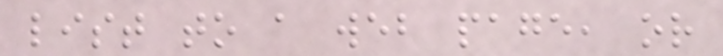list to a web page, or
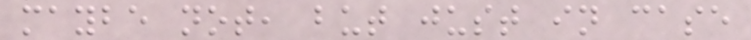maybe not, but just in case
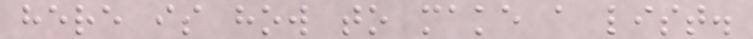here is how to make a list.
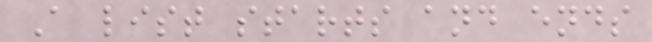A list starts and ends
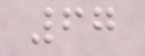67
